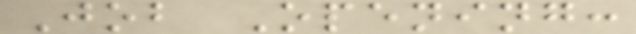Job Opening:
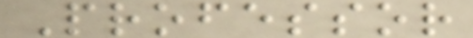Professor
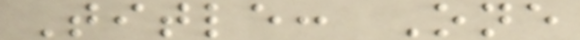Title: One
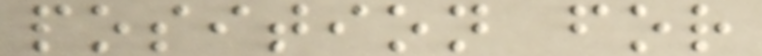position for
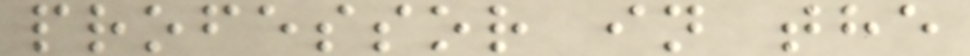professor in the
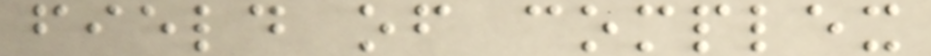field of complex
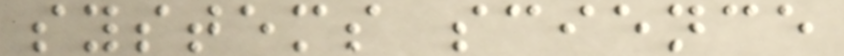systems science
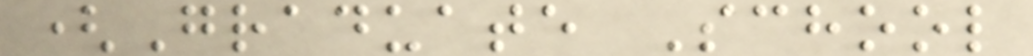(Graduate School
